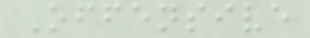Offensive
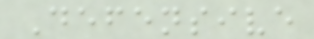Defensive
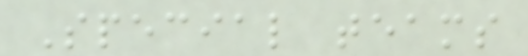Special teams
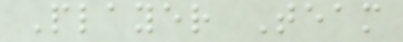Player Team
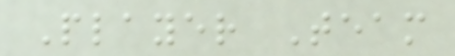Player Team
